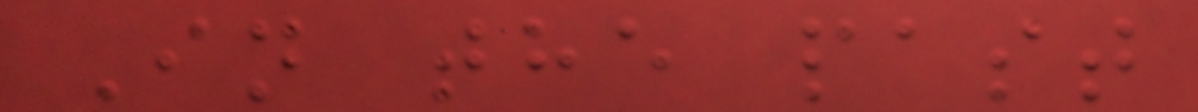In the past
